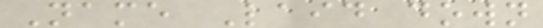Name Laid down
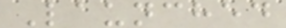Launched
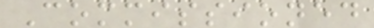Commissioned
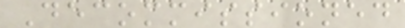Decommissioned
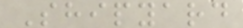Shipyard
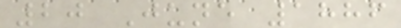20 June 1886
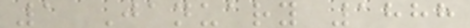1 January 1888
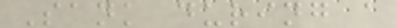Sank during a
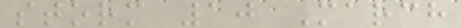storm 10 March
